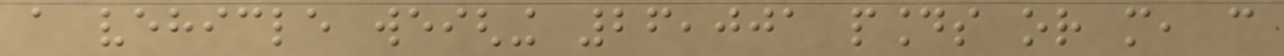a vehicle weighing 26,001 pounds or more, can
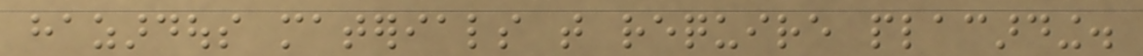hazardous materials that require placarding.
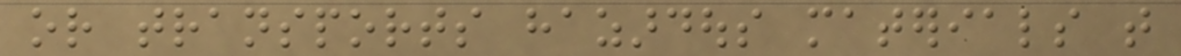or transports hazardous materials that
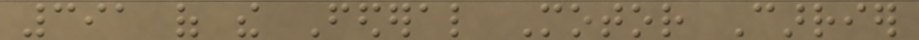391 of the Federal Motor Carrier
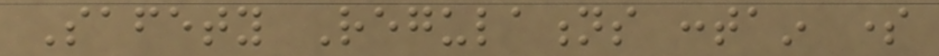Safety Regulations contain some
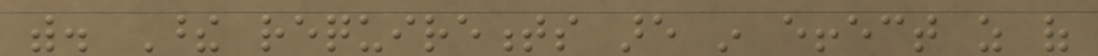with. These requirements are in effect as of
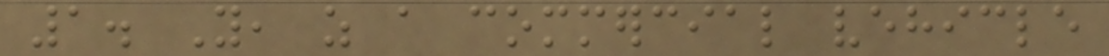1. You, as a commercial vehicle
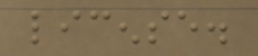license.
